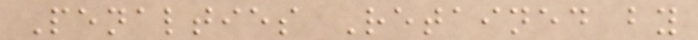Penalties Retained by
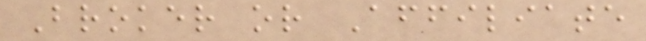Broker or Affiliate
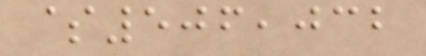$506,032
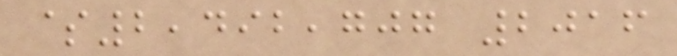$2,492,707 2016
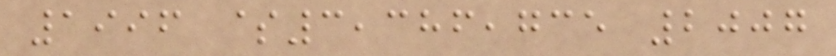1996 $3,386,735 2007
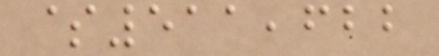$511,622
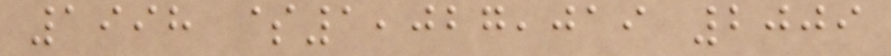1998 $1,027,019 2009
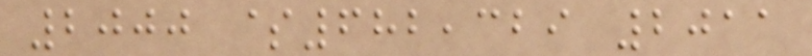2000 $682,329 2011
